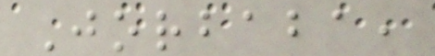Jorbaba,
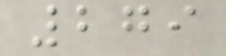279
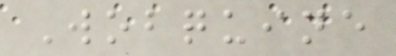Wobquine
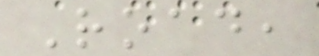Road,
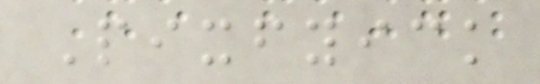Pixfyick
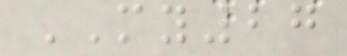MY27
